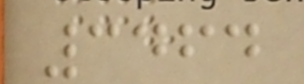3464
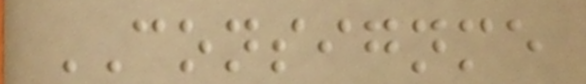CONSIGNME
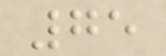75
